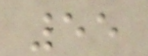55
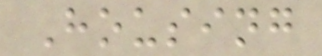Housing
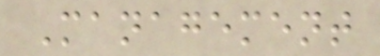Management
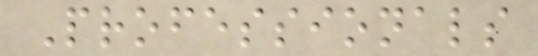Professionals
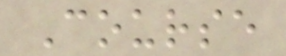Course
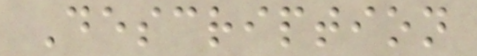Description
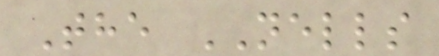The NELLS
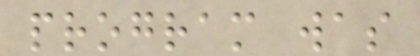program was
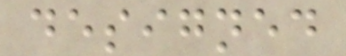designed
